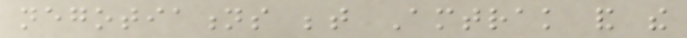negotiations between Amtrak and the
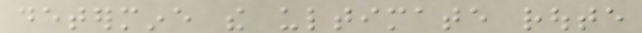determine the ultimate route
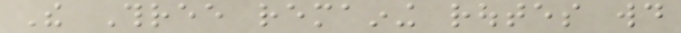The Three remaining routes would
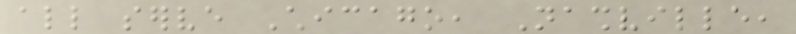all serve Chicago, Nashville,
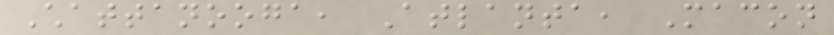Chattanooga, Atlanta, Macon
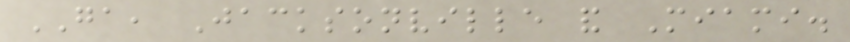GA, Jacksonville and Miami.
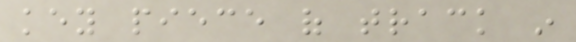key piece of track in
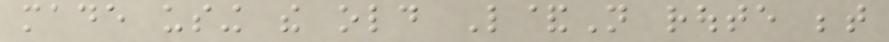made using the old L&N route between
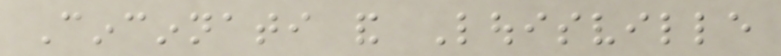Cincinnati and Louisville
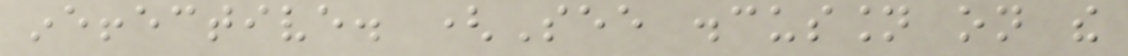ineffective. (See discussion on the
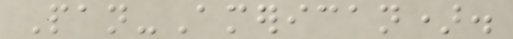Pan-American).
